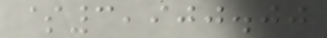$3,900.00
